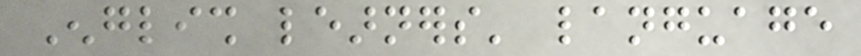English learners' language
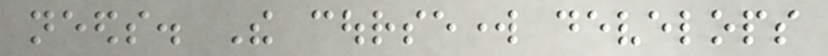needs. The coursework develops
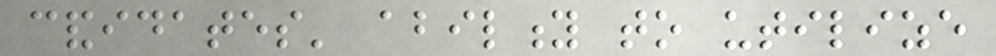candidates' ability to utilize
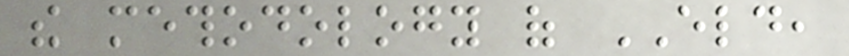the methodology of ELD,
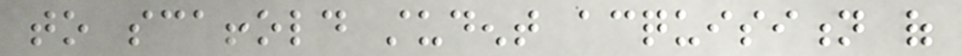to scaffold student acquisition of
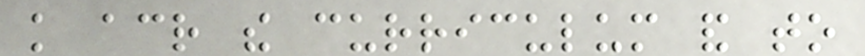knowledge across the curriculum and to
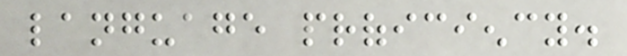language proficiency.
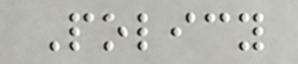Policy
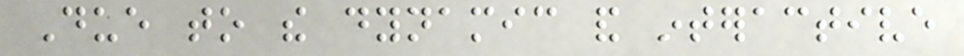Due to the dynamic and interactive
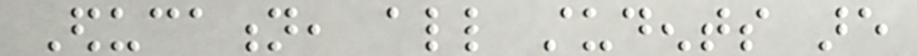Education, all students are
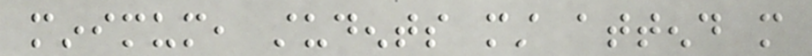minimum, students must attend more
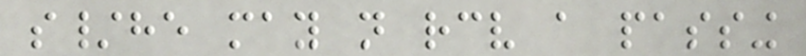s/he may not receive a passing
